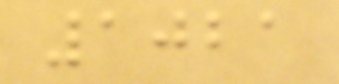1021
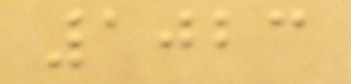1023
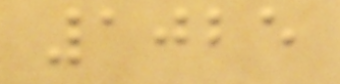1025
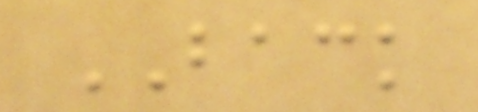BACK
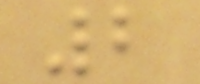2
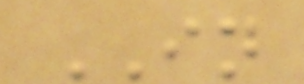IN
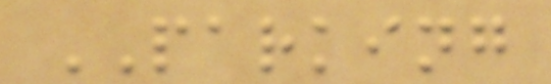PARKING
